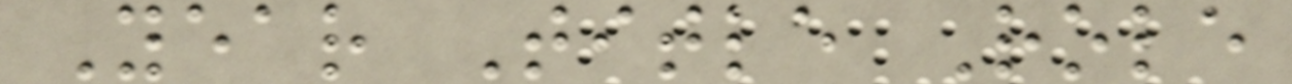Year Title Role
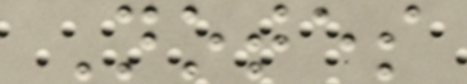Notes
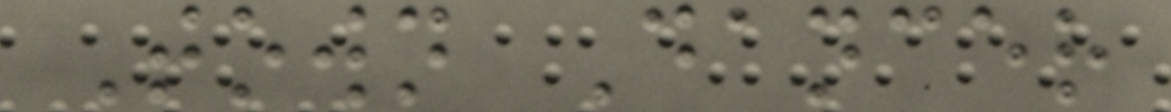Town Dancer
